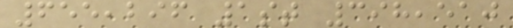655,296 1st 398,510
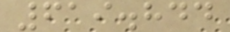619.844
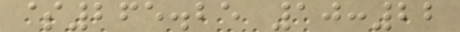$265.25 10:22
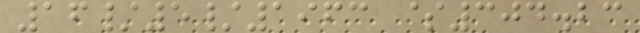16/5/1963 $304.23
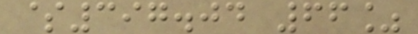$397.04 66%
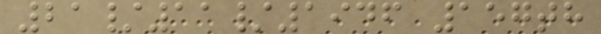21/11/1946 157th
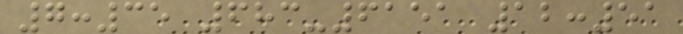7:35 683-6151 12:51
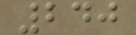240
